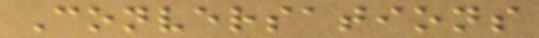Conversations
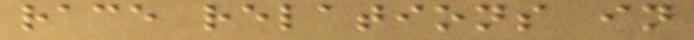race relations in
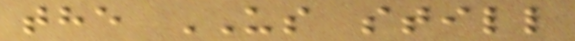the US still
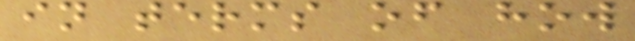in terms of how
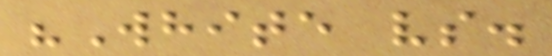"White vs.
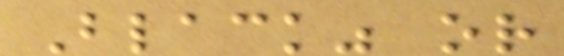Black" or
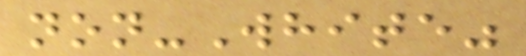non-White"
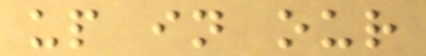up in our
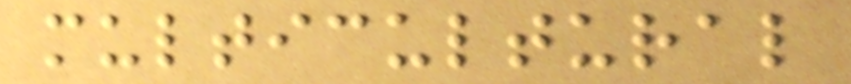multicultural
